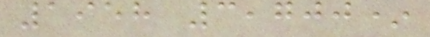1958 3,700*
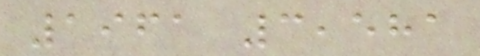1961 3,581
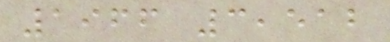1966 3,512
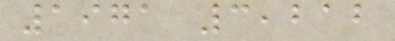1971 3,212
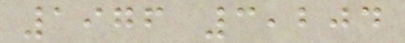1976 3,204
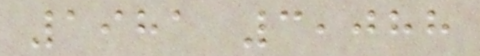1981 3,088
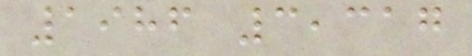1986 3,317
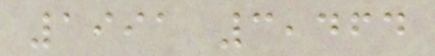1991 3,464
